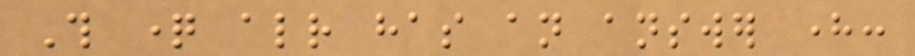This question already has an answer here:
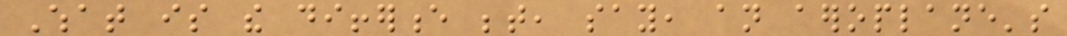What is the difference between, say, an aeroplane's
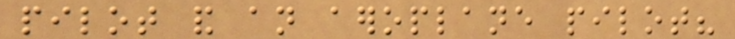pilot and an aeroplane pilot?
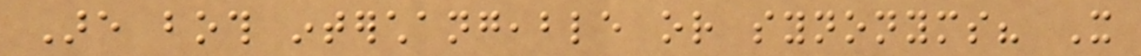Are both interchangeable or synonyms? It
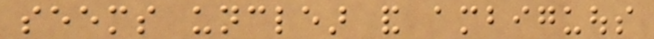seems unclear and ambiguous
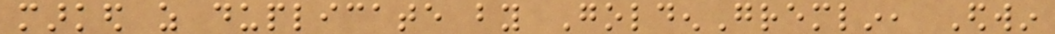marked as duplicate by GoldenGremlin, Edwin
